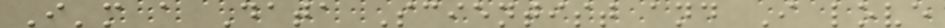I'm a Data Scientist and I love
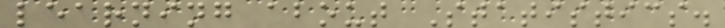learning about Statistics.
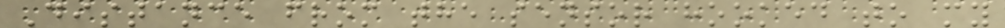Distance from the sensor hooked to my
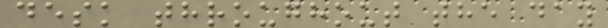desk throughout the day
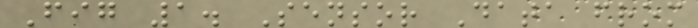Fig 1. Sensor Data from
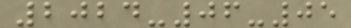2024-06-05
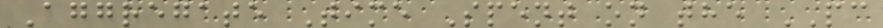Aggregate Time Spent on the PC
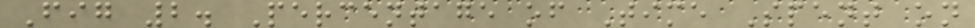Fig 2. Percentage of Time Spent on
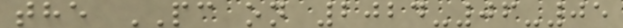the PC on 2024-06-05
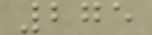275
